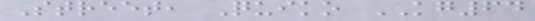Street, Quiko KG64
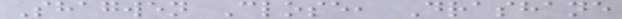Shagwen Close, Drashane
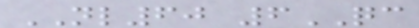NL60 6QC
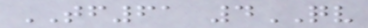TF61 4QV
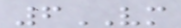6VM
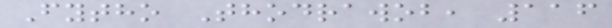Fytho Thodrawob, 116
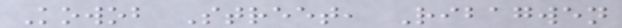Kowob Street, Ribagwen
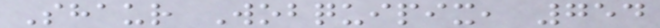Shaur Wobquipix, 754
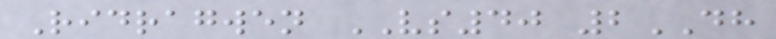Ridragwen VS40 2DH
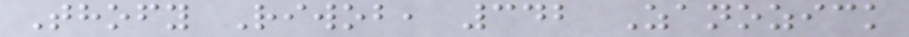Thofy Riwob, 342 Zanozick
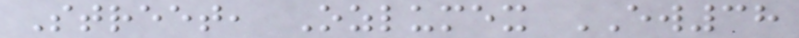Street, Ozlumex EW38
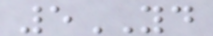5YD
